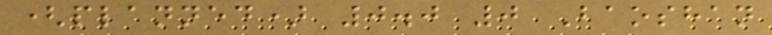(planned) 0.0 0 Baoshan
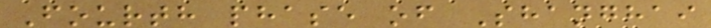Fourth phase of Shanghai
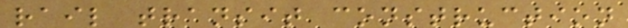rail transit construction
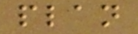plan
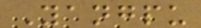Yangpu
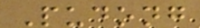Pudong
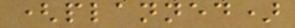(planned)
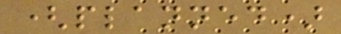(planned)
